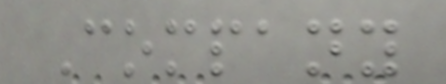Company
